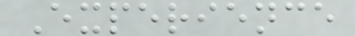Experience
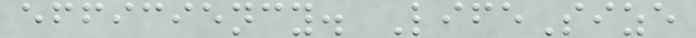efficiency. LifeSize
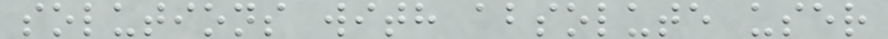solutions with absolute user
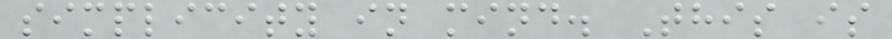simplicity in mind. This is
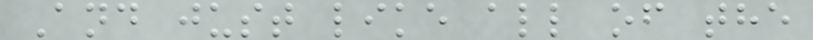And just like all of the
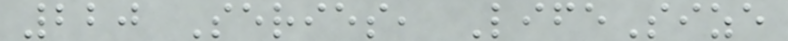220 Series, LifeSize
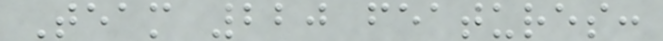Team 220 features:
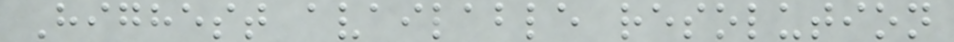Highest available resolution
